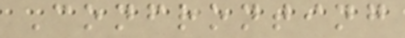Confronting
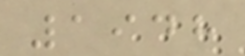1948
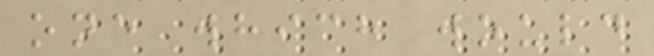one which would
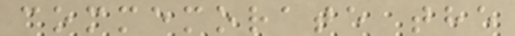commemorate the
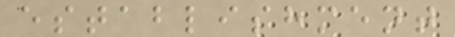establishment
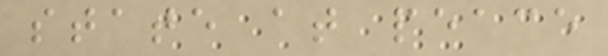state at peace
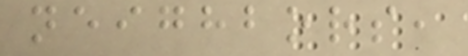neighbors,
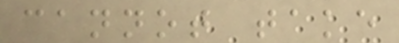cannot take
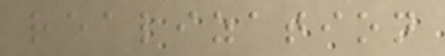realization
